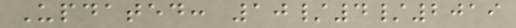Updated: 10/4/2019
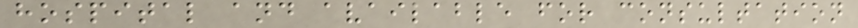hospital and available for consultation
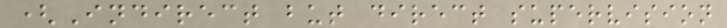(Indirect but direct supervision
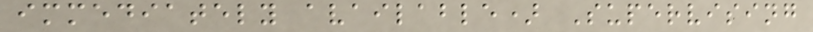immediately available) Supervising
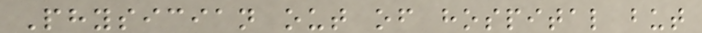Physician out of hospital but
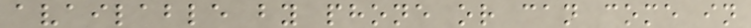available by phone or can come in
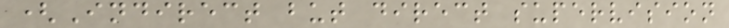(Indirect but direct supervision
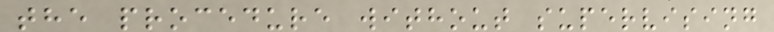the procedure without supervising
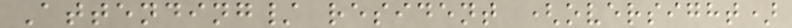Attending/ resident (oversight)
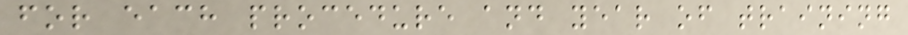for each procedure and year of training
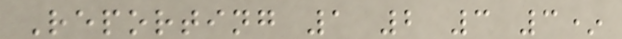Reporting 1 2 3 3*
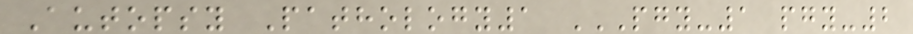Autopsy Pathology1 PGY-1 PGY-2
